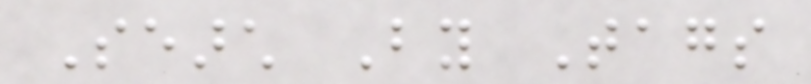Search By Tags
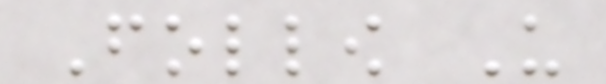Follow Us
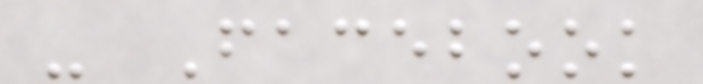- Facebook
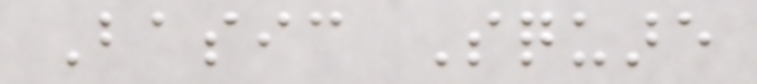Basic Square
